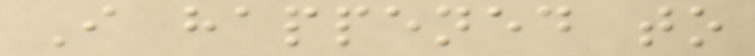I happened to
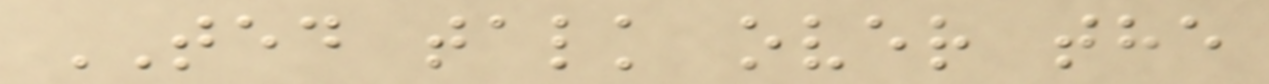TED talk over the
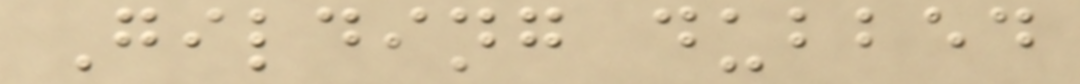Gilding dubbed
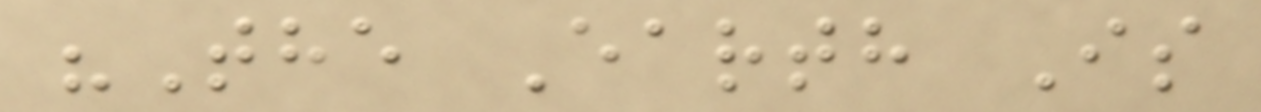"The Earth Is
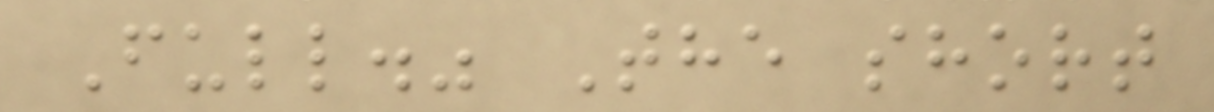Full." The short
